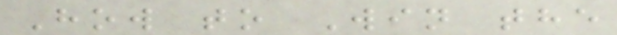How to Win the
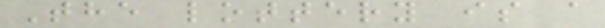The lottery is a
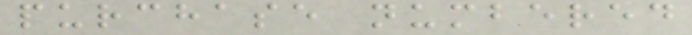purchase numbered
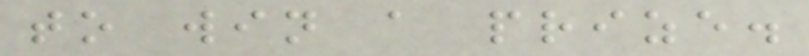to win a prize.
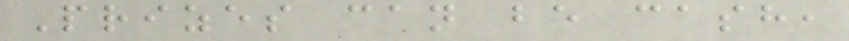Prizes can be cash,
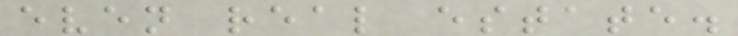even real estate.
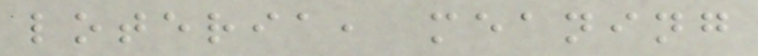loteria, meaning
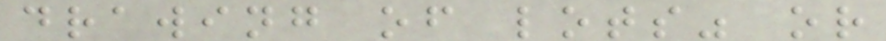drawing of lots" or
